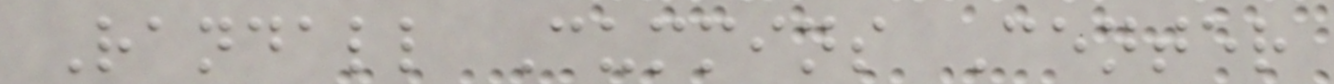Randall Cummins Center
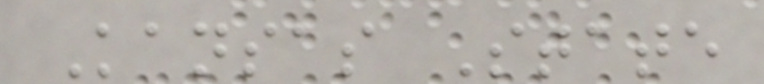Kansas State
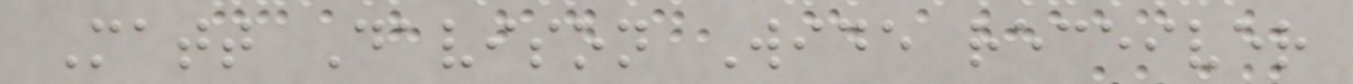Matt Davison Wide receiver
